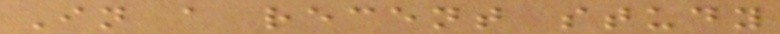In a recent study
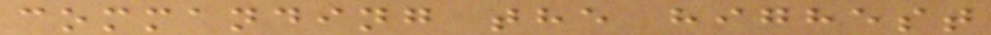commanding the highest
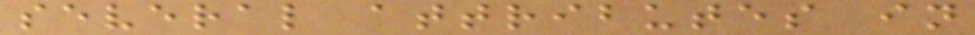several attributes in
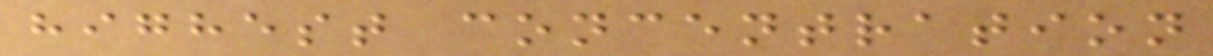highest concentration
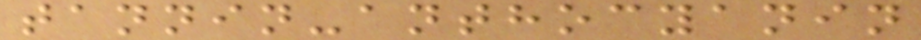tannin-anthocyanin
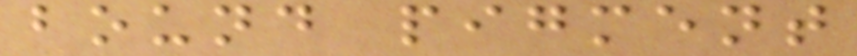bound pigment
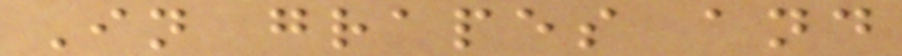In grapes and
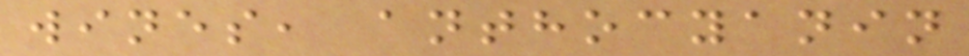wines, anthocyanin
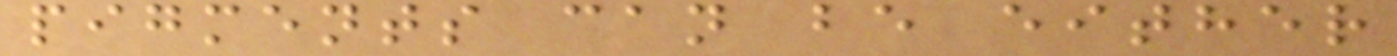pigments can be either
